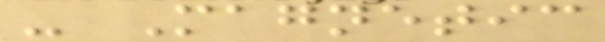- Magnetic
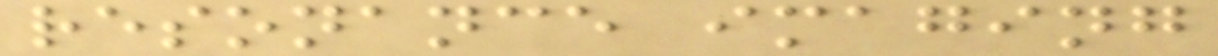resonance imaging
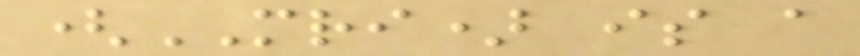(MRI) is a
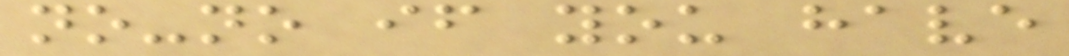no-no if you have
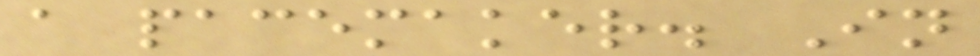a pacemaker. In
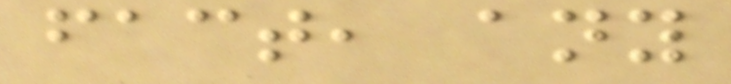fact, any
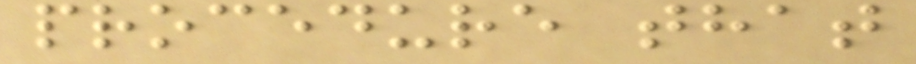procedure that
